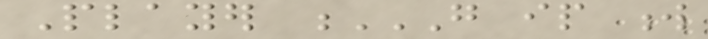Player G IP W
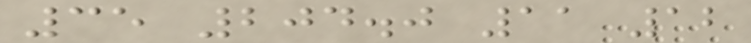35 204.0 11 12
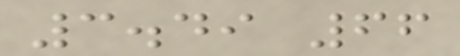3.49 66
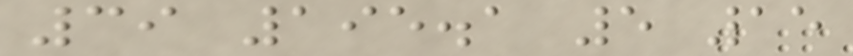39 195.1 5 15
